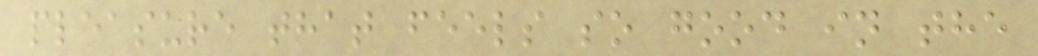pleasure that feels so good in the
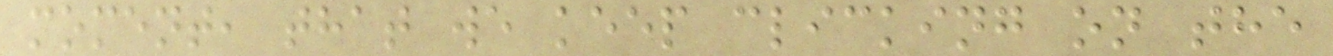moment, that we keep clicking on the
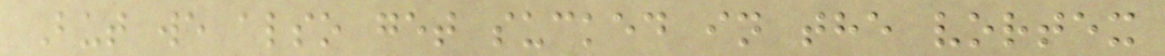But we also get sucked in the vortex
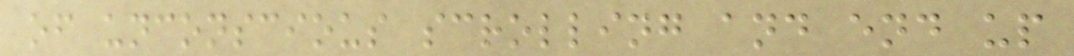of unconscious scrolling and end up
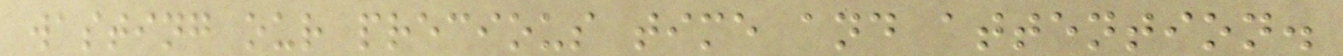wasting our precious time and attention.
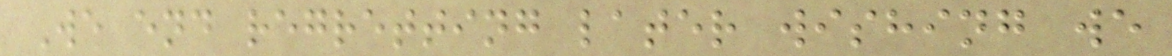We end regretting later wishing we
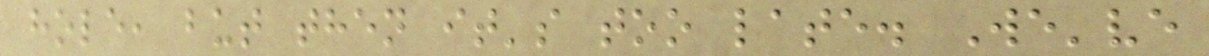hole, but then it's too late. We've
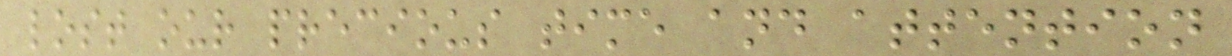lost our precious time and attention
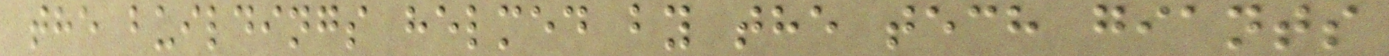the buildings helmed by the tech giants
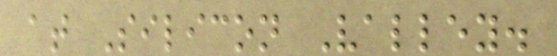at Silicon Valley.
